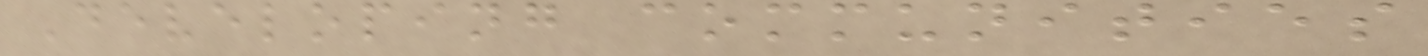Developing communities
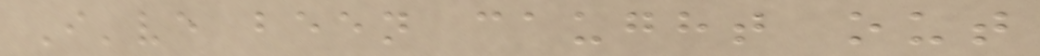I've been caught out
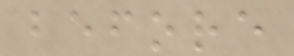before
